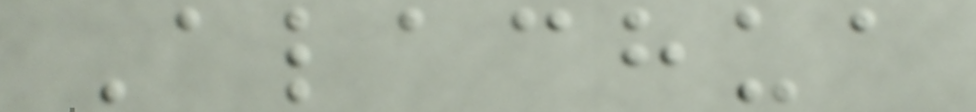Alachua
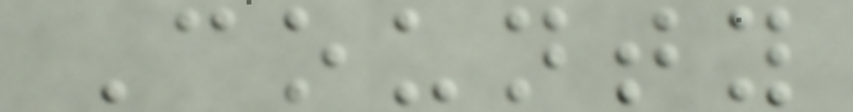County
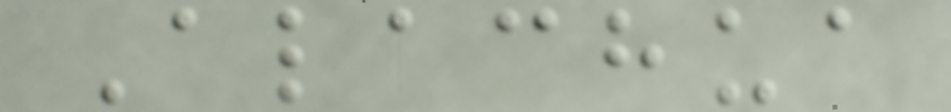Alachua
